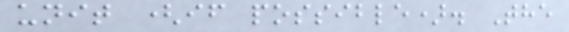unit (if possible). The
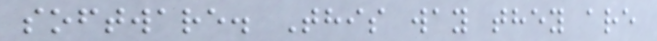software. This way they are
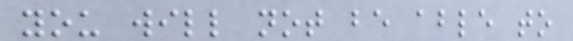you will not be able to
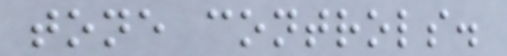tone controls.
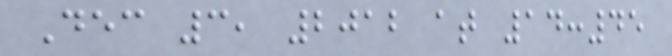Dec 3, 2012 at 14:45
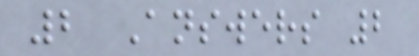2 Answers 2
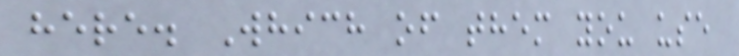here. Which of them you use
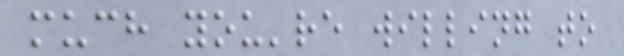much you're willing to
